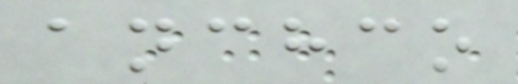anchco
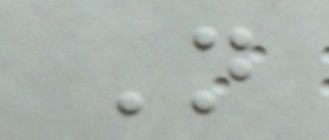N
